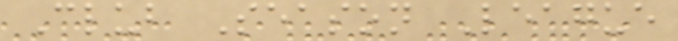Club Season League
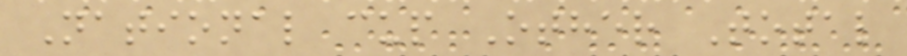National cup Other Total
